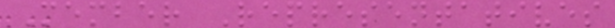Member Representatives
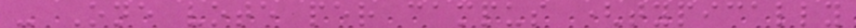- One vote per campus (typically
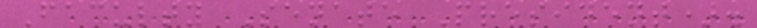Faculty Senate President).
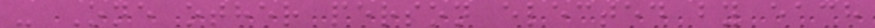- One other person elected by each
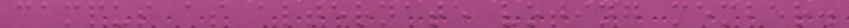campus as alternate voting member.
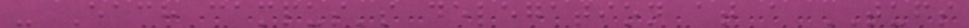- Each campus's delegation at a TUFS
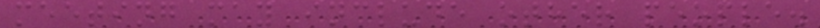meeting may include other people.
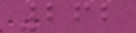262
